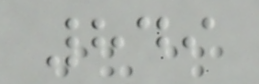849
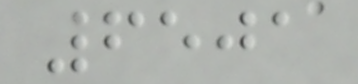6501
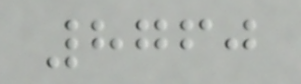8760
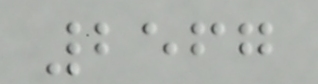2567
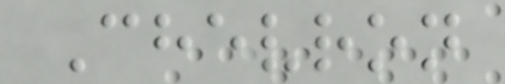Chevron
